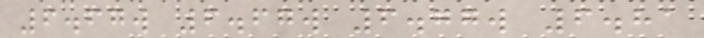6.67w 6.67w 6.77w 6.81
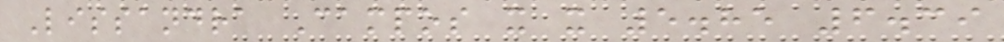Lissandra Campos x x 5.85 6.39
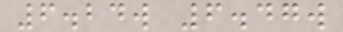6.24w 6.47w
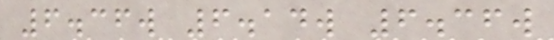6.36w 6.14w 6.36w
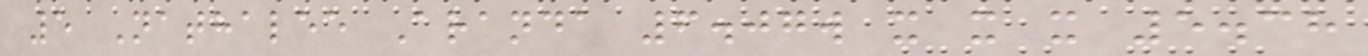5 Nathalee Aranda 6.07w x x x 5.38
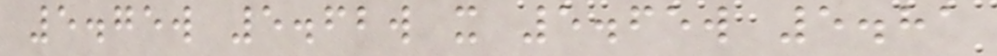5.75w 5.62w x 5.65w 5.81
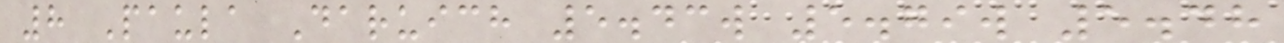8 Paula Daruich 5.43w 5.79w 5.48
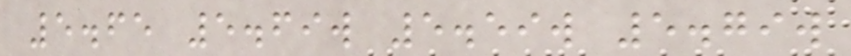5.65 5.69w 5.59w 5.79w
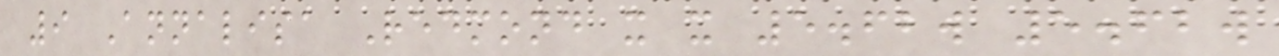9 Annalisa Redmond x x 5.62w 5.62w
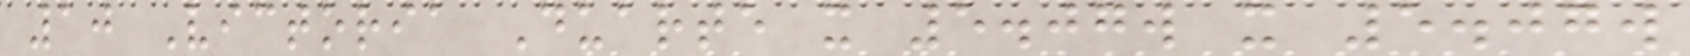10 Victoria Duarte x 5.07w x 5.07w
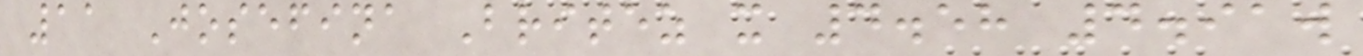11 Josefina Britez x 4.58 4.91w
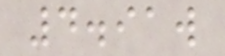4.91w
